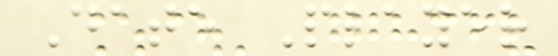Date Player
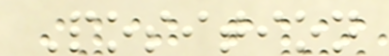Position
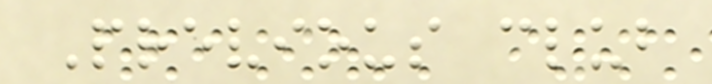Previous club
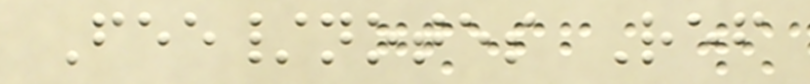Fee/notes Ref
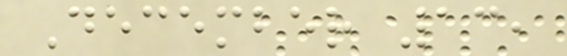December 13,
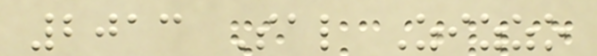2013 Sal Zizzo
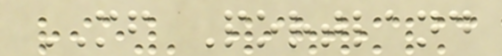MF Portland
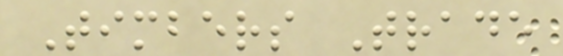Timbers Trade
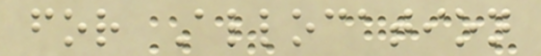for Allocation
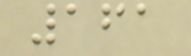161
